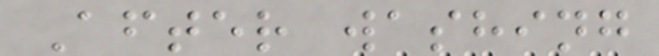After washing
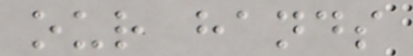our hands
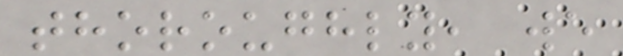thoroughly, we
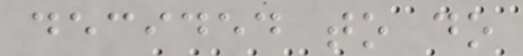decided to do
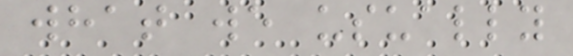what we usually
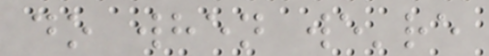do when we're
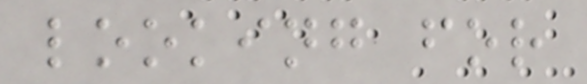looking for
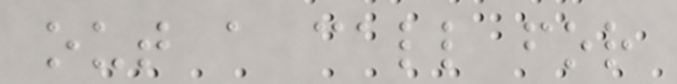out a call for
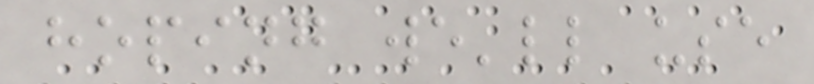hoping we'll use
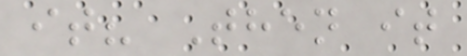it? Then it
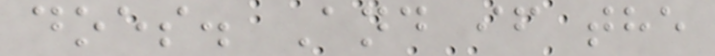does. And if the
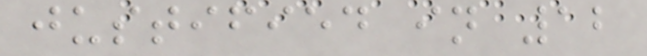justified in 12
